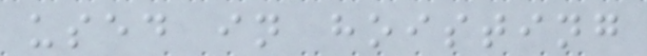used in hoisting
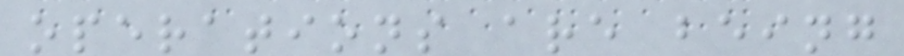operations are being
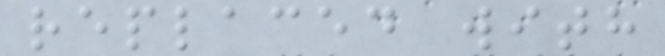replaced with
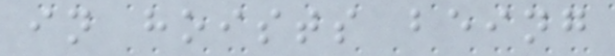in hoists being
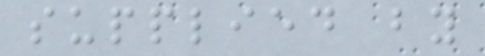supplied by
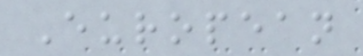European
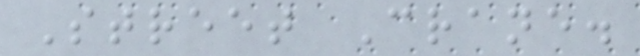Street Crane.
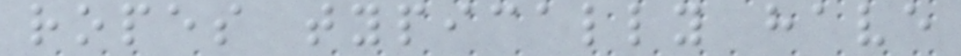ropes typically have
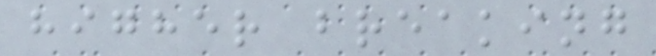higher breaking
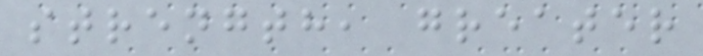strength, greater
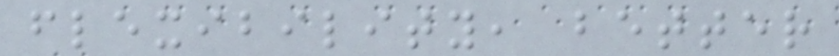flexibility, better
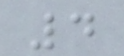4
